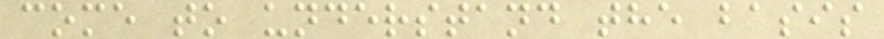come to understand the basis
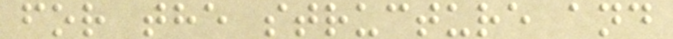for the structure and
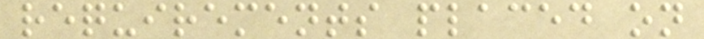requirements placed on
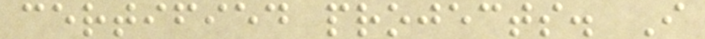certified projects. I
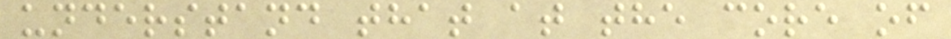understand that at the core of
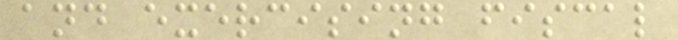and exercising fiscal
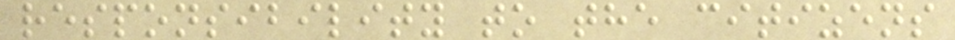responsibility to the citizens
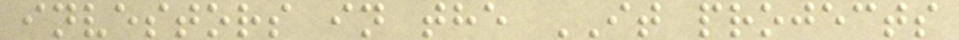investors in the IT projects
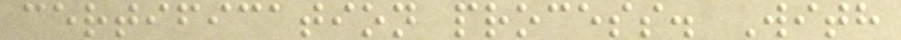certification process. With
